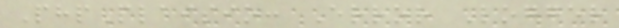PhpPlaisio: Error Logger
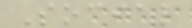Social
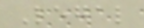Legal
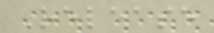Release
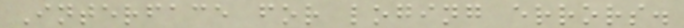Interface for loging errors.
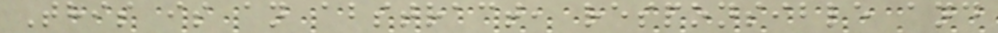This is an abstract, responsible and
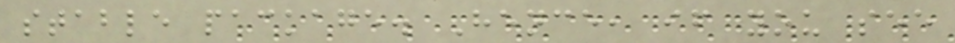stable package. Hence, if you see
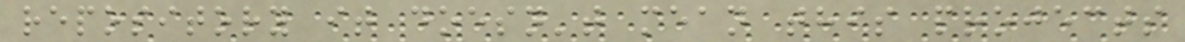repository it doesn't mean this projects
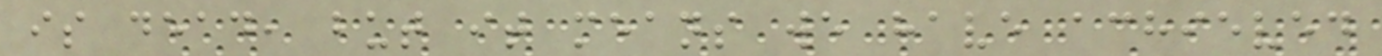is dead, but it means we have achieved
